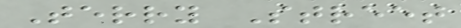Terry Street
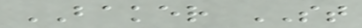BAKER ST
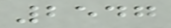2547
